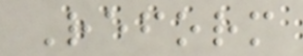Reform
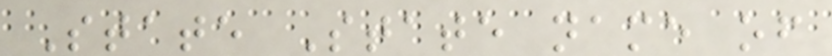State State name of
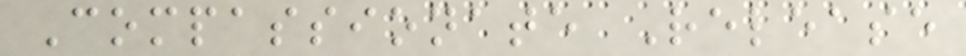Compassionate Release
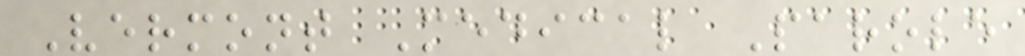Vermont Medical Parole
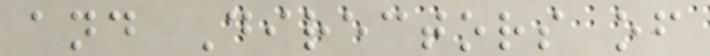and Directors of
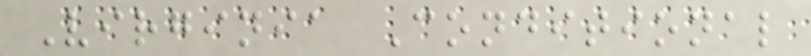Virginia Conditional
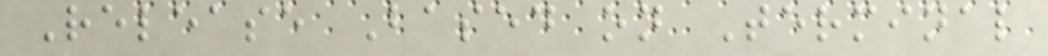Release Based on Terminal
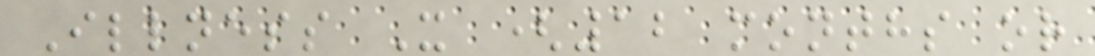Illness X (12 months or
